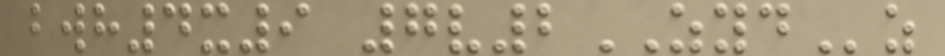bwh4x9 7v2ZYDz
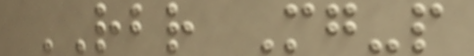RBR Mg-p
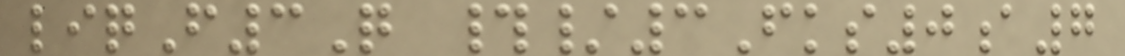liqF3Q #/3Fks0a7
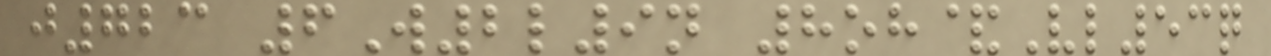j723 6W2l9n 8oh&Vl53q
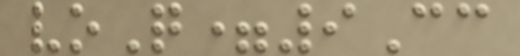voQ=9Cc
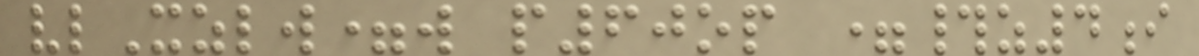vlXzlw=w p60op =#z4i
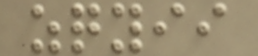zqyii
